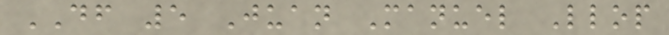DF 5 Juan Manuel Llop
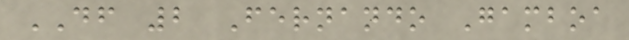DF 2 Fernando Gamboa
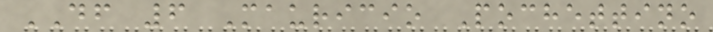DF 6 Mauricio Pochettino
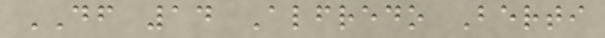DF 14 Alfredo Berti
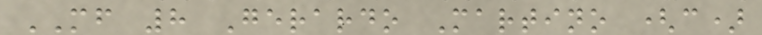MF 8 Gerardo Martino (c)
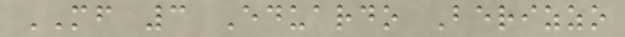MF 3 Eduardo Berizzo
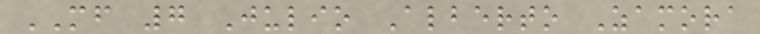MF 7 Julio Alberto Zamora
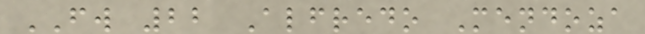FW 22 Alfredo Mendoza
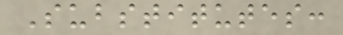Substitutes:
